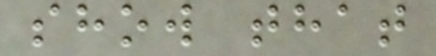show that
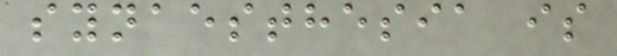synaesthesia is
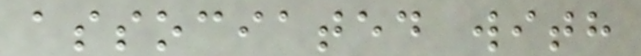associated with
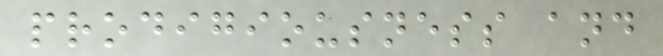prodigiousness and
